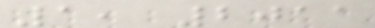1, 2011
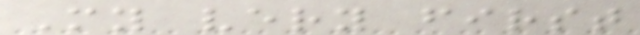My very first
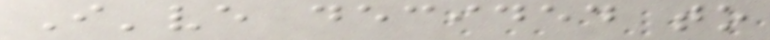I've decided to
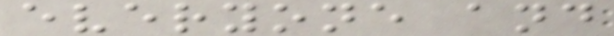everyone and
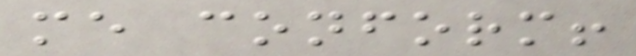me conform!
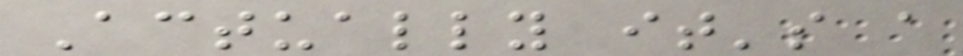Actually it's a
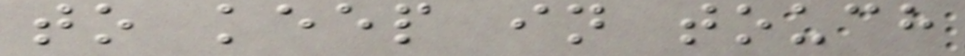to keep in touch
